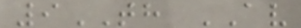9TH AV
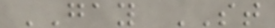GAY ST
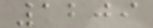1209
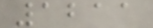1211
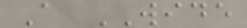A WIDE
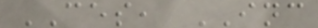CES, INC
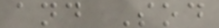and Sod
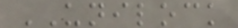UNILOCK
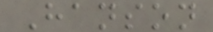Hanson
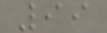99
